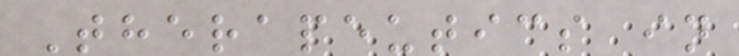Therapeutics in
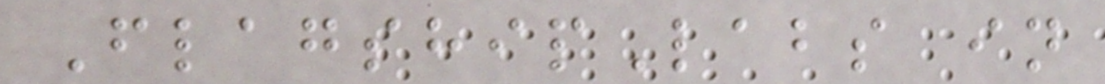FlagshipLabs in
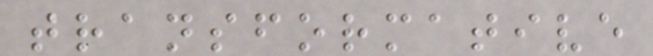transformative
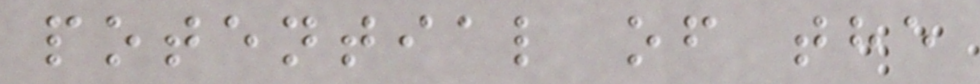potential of the
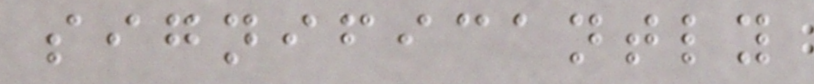significantly
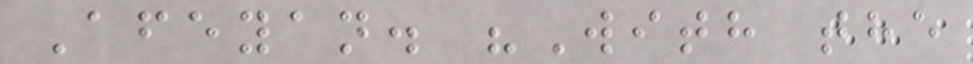Afeyan. "With the
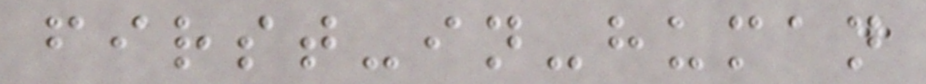first-in-human
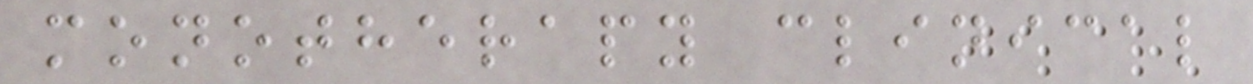monotherapy clinical
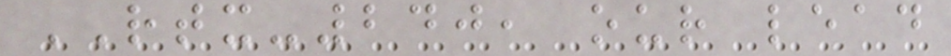RTX-240, our lead
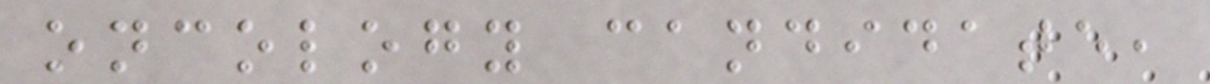oncology candidate,
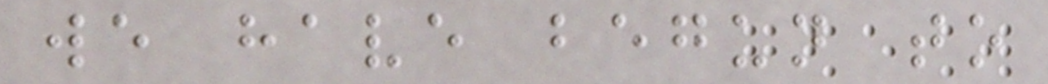we have begun to
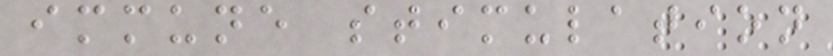immune stimulation
